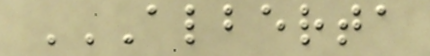ALBERTA
